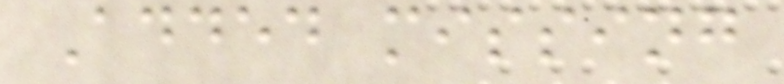Added missing
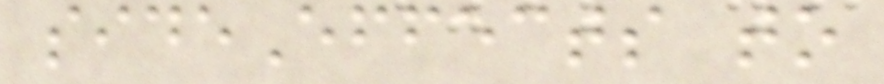sideEffects to
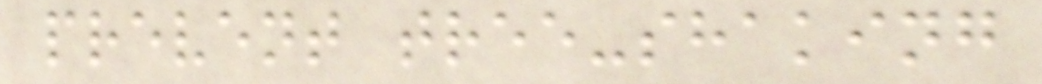prevent tree-shaking
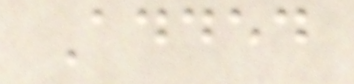Added
